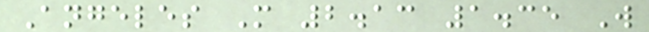Angeles M 2.13 1.35 W
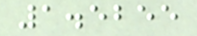1.5255
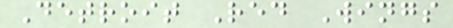Detroit Red Wings
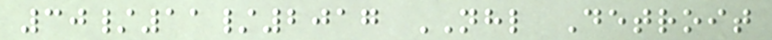30/11/2017 NHL Detroit
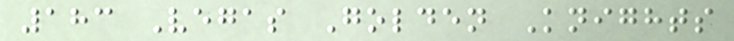183 Vegas Golden Knights
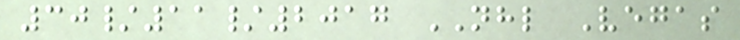30/11/2017 NHL Vegas
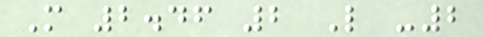M 2.46 2 L -2
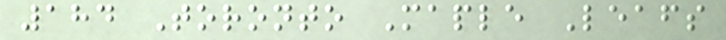184 Toronto Maple Leafs
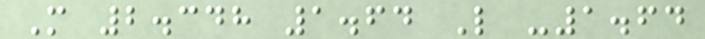M 2.348 1.64 L -1.64
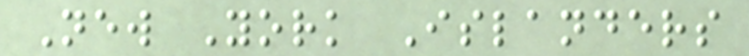New York Islanders
